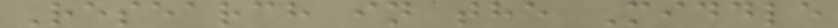Research in the Middle
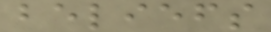beliefs
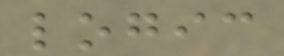logic
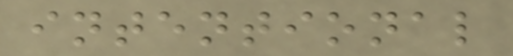intentional
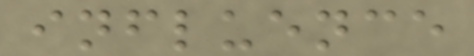influence
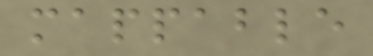mappable
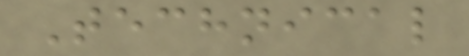Technical
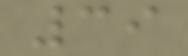39
